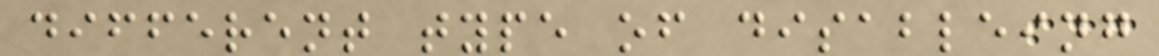different type of disableing
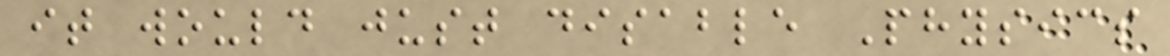it would just disable Physics
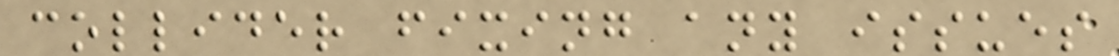collider fixing any issues
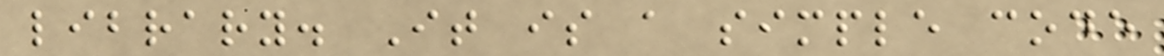library. It is a simple code
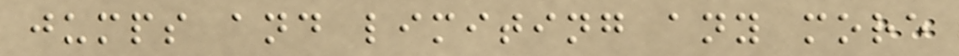jumps and limiting any more
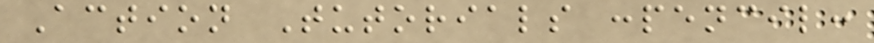Action Tutorials :pencil:
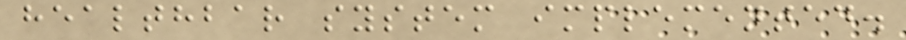healthbar system implemented.
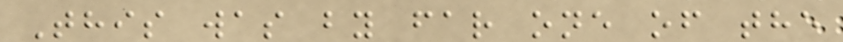This was by far one of the
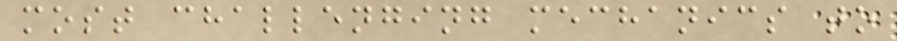most challenging mechanics to
